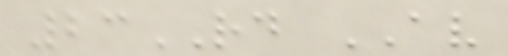23RD AV
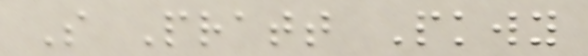S Pratt Pkwy
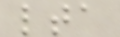lta
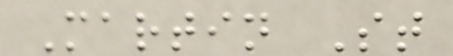Martin St
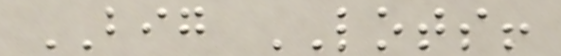BIG LOTS!
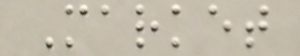Market
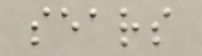sears
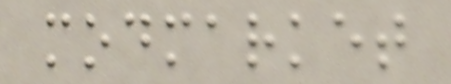modmarket
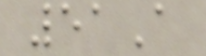51A
